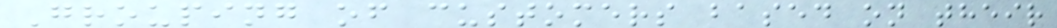Grouping of customers based on their
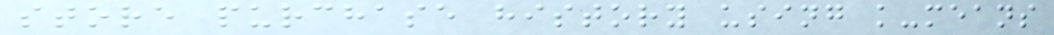store purchase history using k-means
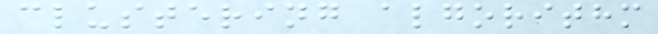clustering algorithm
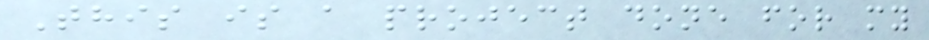This is a project done for my
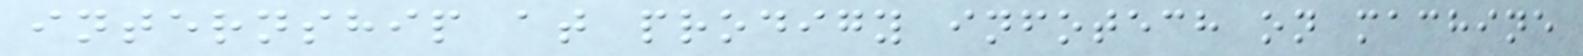internship at prodigy infotech on machine
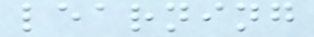learning
